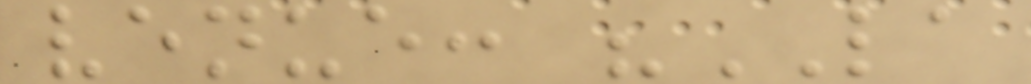venue: "LA
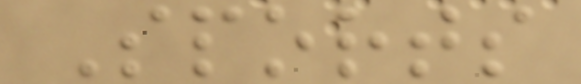Sports
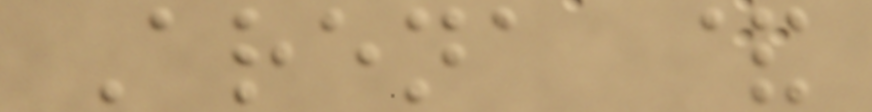Arena &
